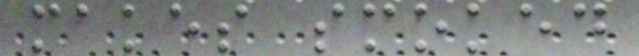makes smoked
